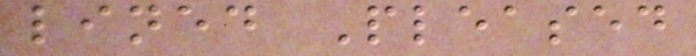lined Pleased
